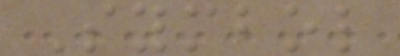Symbol
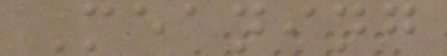Meaning
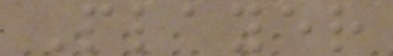Player
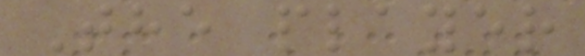The player
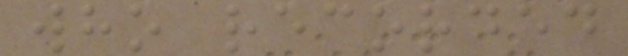who recorded
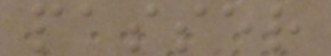passer
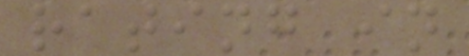rating in
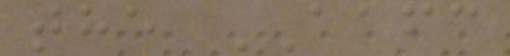the AAFC
